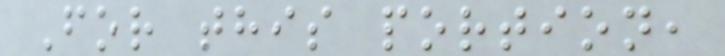For this portion,
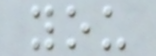you
